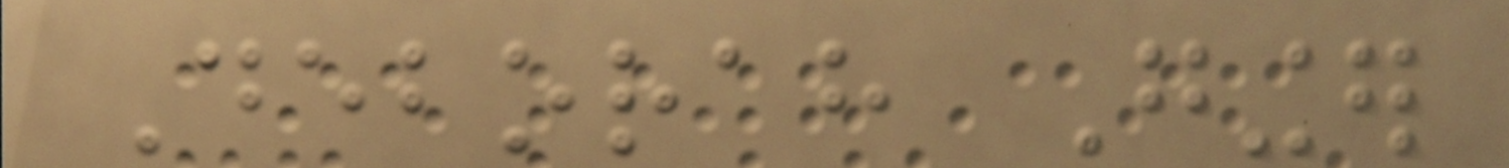Deborah Ginger
